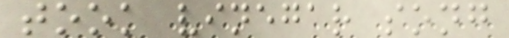took vinegar song
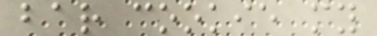bar cookie my
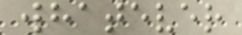whatever
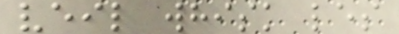veil whisk les
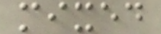mixed
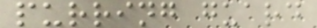purring guard
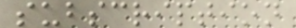subscription
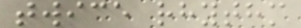twice rhythm
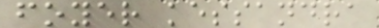foyer kessandra
